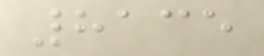8135
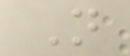N
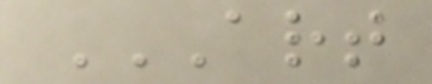ART
